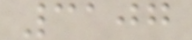3107
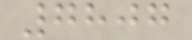7807
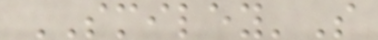SMILEY'S
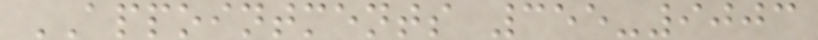APPOINTMENTS 355-9003
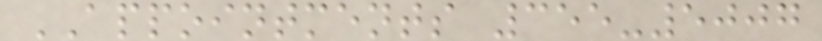APPOINTMENTS 355-5007
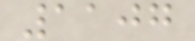1107
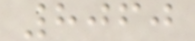8060
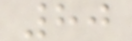80
